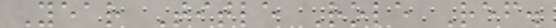Year Title Role Ref.
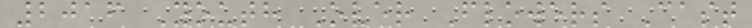2016 Youth Over Flowers Cast
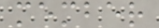member
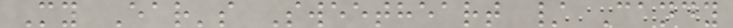My Ear's Sweetheart / Candy
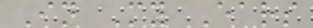In My Ears
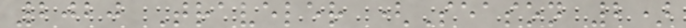2020 Traveler (Season 2)
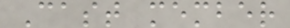Cast member
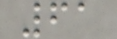61
